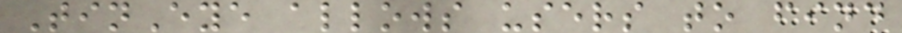TinEye allows users to find
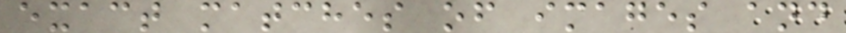exact matches of images and
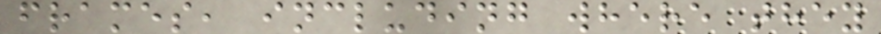frames, including where they
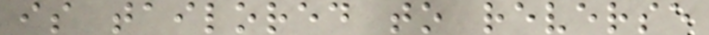is tailored to reverse
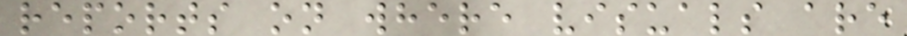reports on where visuals are
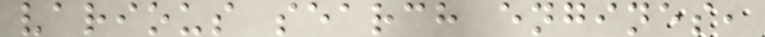various search engines,
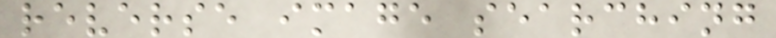reverse image searching
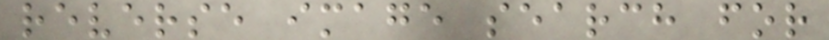reverse image search for
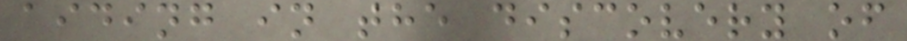aiding in the discovery of
